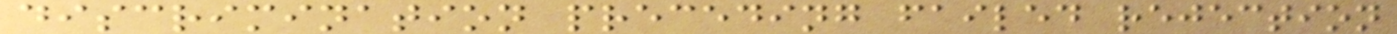discrimination preceding failed rejection
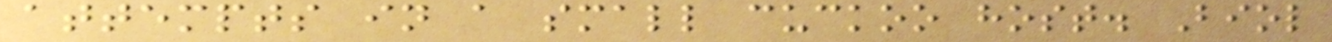attempts in a small cuckoo host. Biol
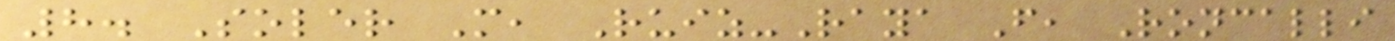8. Soler M, Ruiz-Raya F, Roncalli
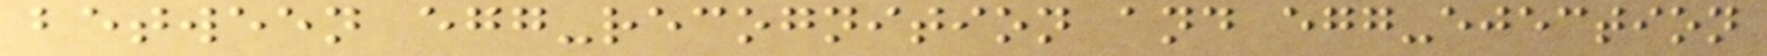between egg-recognition and egg-ejection
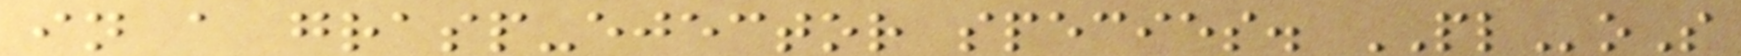in a grasp-ejector species. PLoS
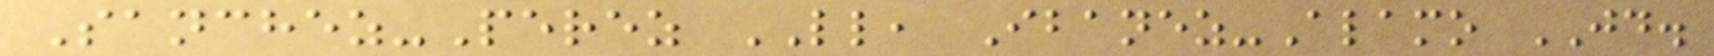Sanchez-Perez LL, Ibanez-Alamo JD.
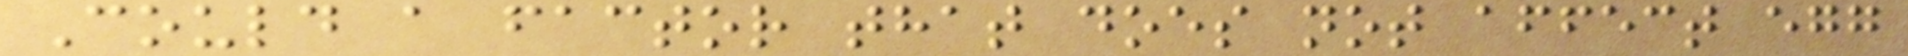Could a factor that does not affect egg
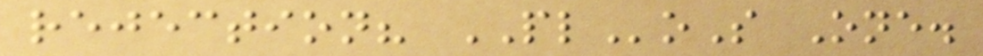rejection? PLoS One.
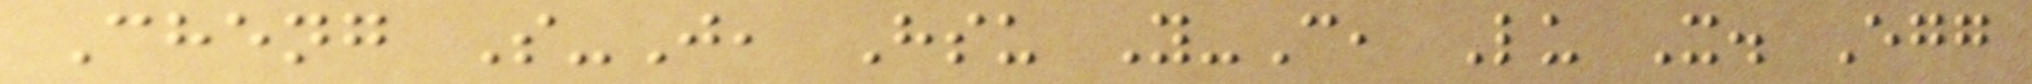Cheng S-J, Hsu Y-C, Lu X. Egg
